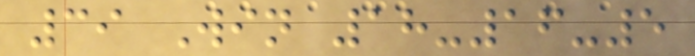39 Win 18-16-5
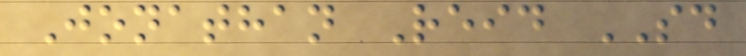Jonathan Reid SD
